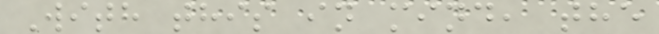With this in mind, the
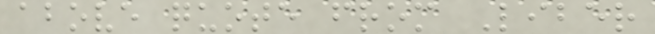above quote from Liber
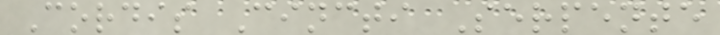Cordis Cincti Serpente
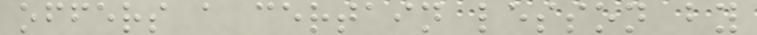offers a certain lesson by
